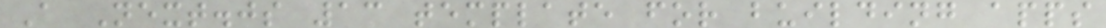A Next.js 13 template for building apps
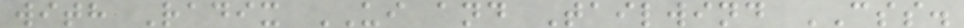with Radix UI and Tailwind CSS.
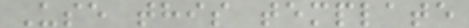Use this template
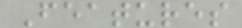Features
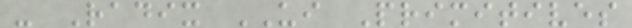- Radix UI Primitives
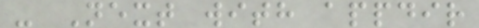- Next with appdir
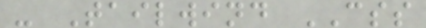- Tailwind CSS
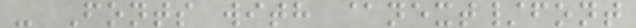- Fonts with @next/font
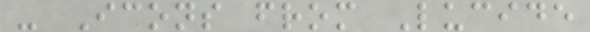- Icons from Lucide
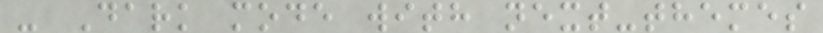- Dark mode with next-themes
